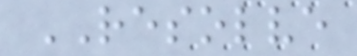RESOLVE
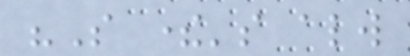"So there's always
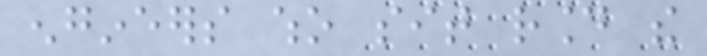engineers who sit round the
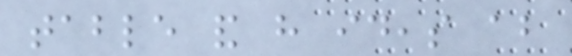table and have ideas about
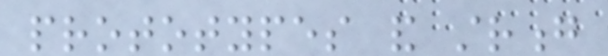prototypes and strong
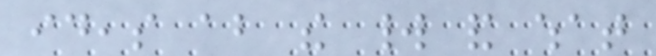ideas about the world and what
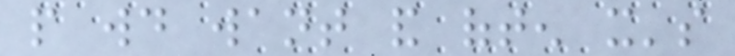people would want and often it's
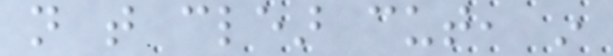not that clear cut, in
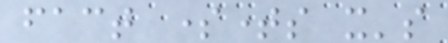fact sometimes it's
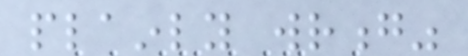plainly wrong"
